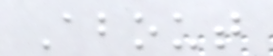About
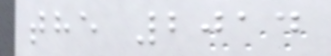the 2014
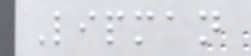Lipman
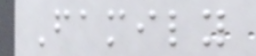Family
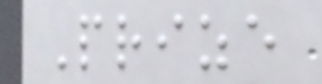Prize
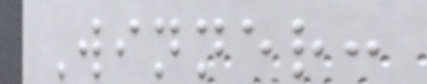Winner:
